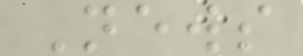News
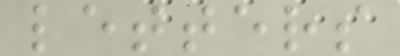letters
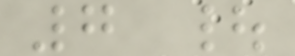7 |
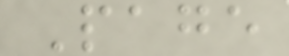Page
